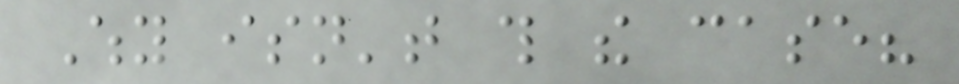Why isn't this the case?
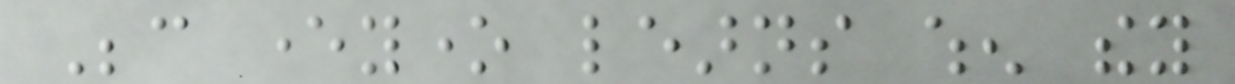Because everyone learns when they
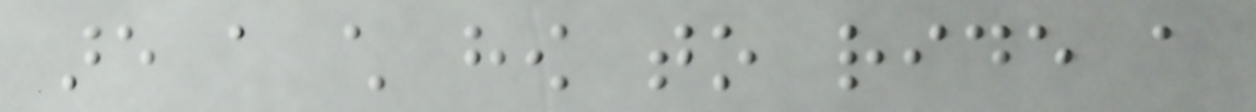are a child how to ride a
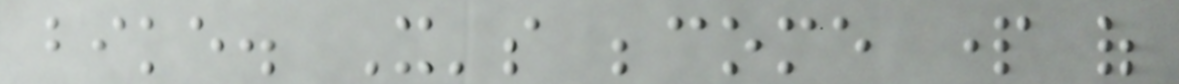bike. It's become part of
